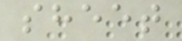sheet
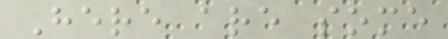Here are some
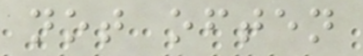not often
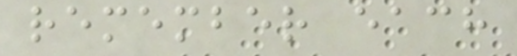remember each
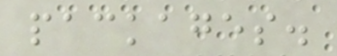packages.
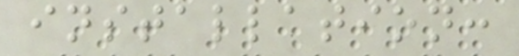installation:
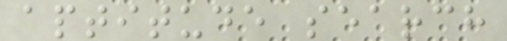aptitude search
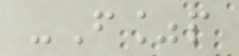-F%p
